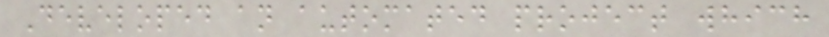Developed an automated project which
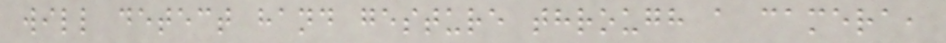will detect hand gesture through a camera,
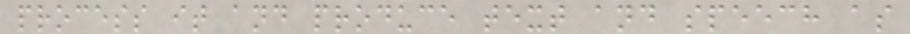process it and produce text and speech as
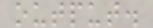output.
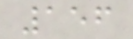156
